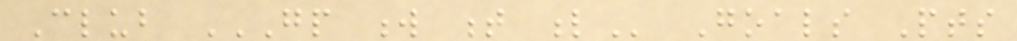Club GP W T L Goals Pts
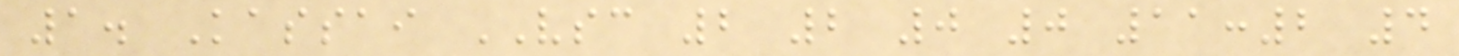1. Kassai VSC 2 2 0 0 11:2 4
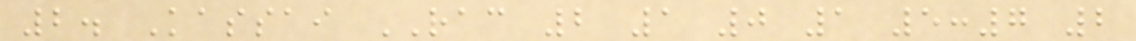2. Kassai RAC 2 1 0 1 5:7 2
